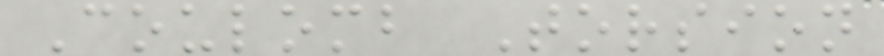Coulomb Torsion
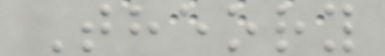Theory
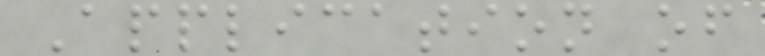Application of
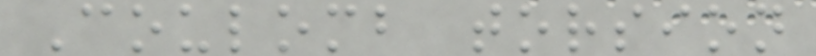Coulomb torsion
